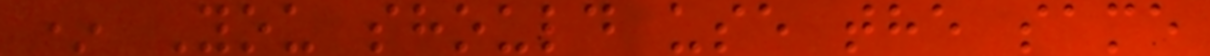* You should use the same
